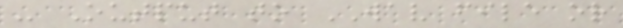- Output to WAV file or
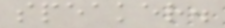speaker.
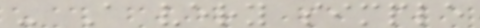- A very simple
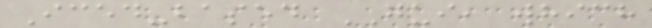Iced-based GUI, which
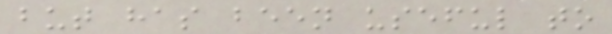but has been useful to
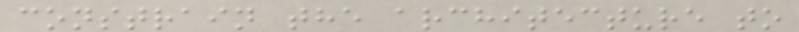constrain the architecture to
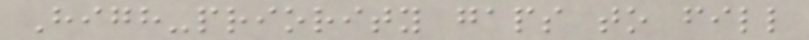High-priority gaps to fill
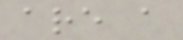are a
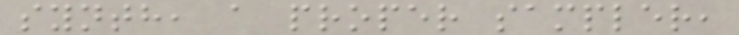synth, a proper sampler,
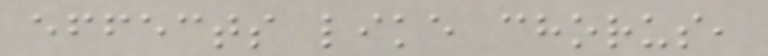effects like chorus,
